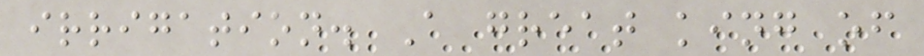irrigation. A great king of
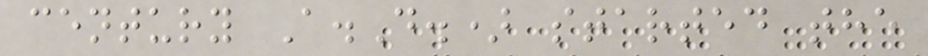century A.D.) started the
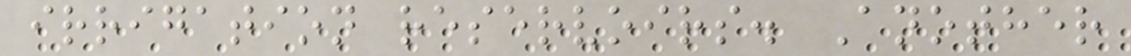irrigation reservoirs. Another
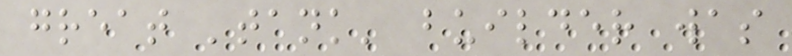great 'tank' builder was
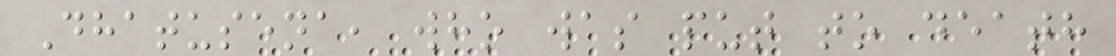Dhatusena, who was put to death
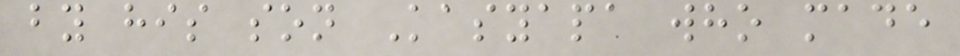by his son Kasyapa who made
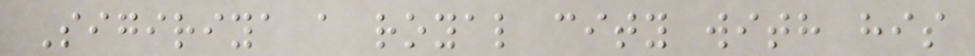Sigiriya a royal city with his
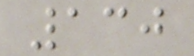130
